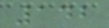142
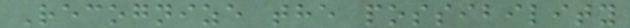Recognize the possibility
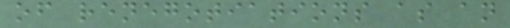of renegotiations as an
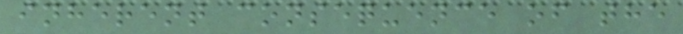inherent consequence of the
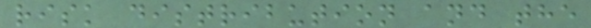risk distribution and the
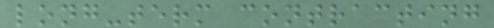long-term contracting
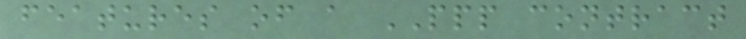features of a PPP contract
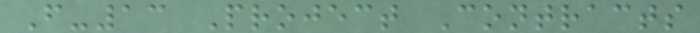F-13 Project Contracts
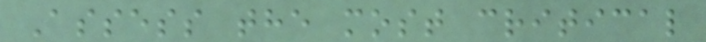Assess the most critical
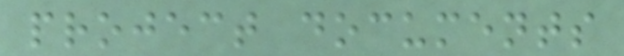project documents
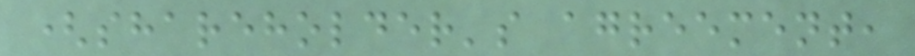(shareholder's agreement,
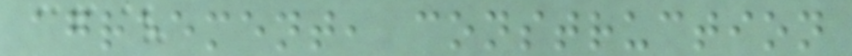agreement, construction
